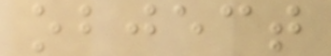object
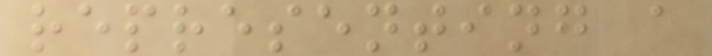representing a
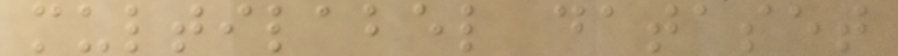multilabel dataset
